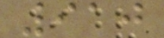910
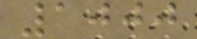1000
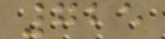725
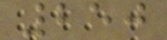250
